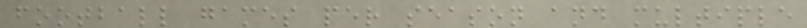football games per season and multiple
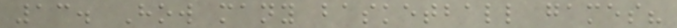13. How many basketball games?
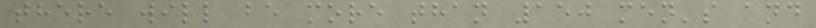there will be more than 150 men's and
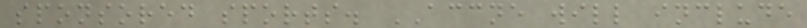sponsored sports. ACCNE will include
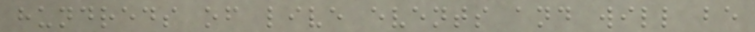hundreds of live events and will be
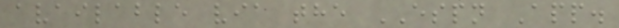available via the ESPN App.
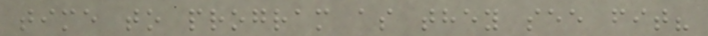time to program as they see fit?
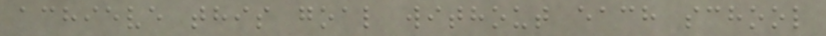achieve this goal without each school
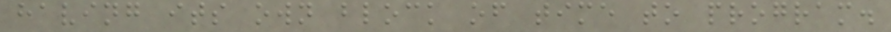having its own block of time to program.
